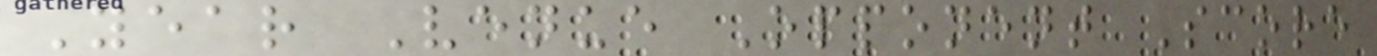Year Venue Opponent Score
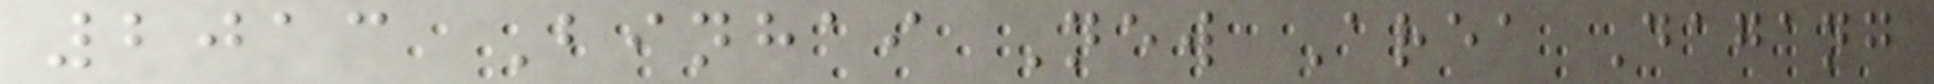2013 Binhai New Area Dagang
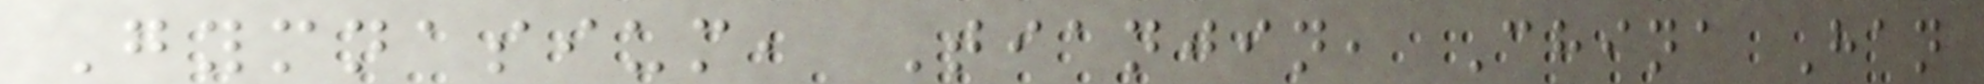Gymnasium, Tianjin, China Han
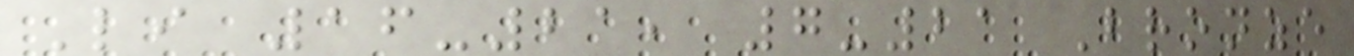Li 16-21, 7-21 Bronze
